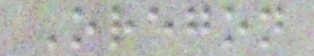Oregon
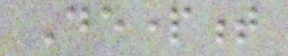Department
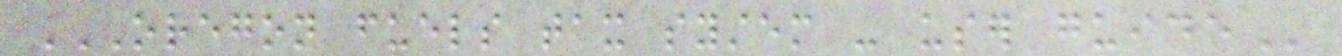OREGON FUELS TAX SYSTEM - USER GUIDE
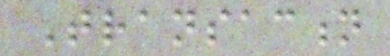Transaction
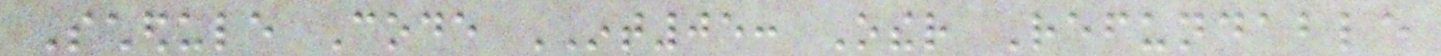Schedule Code INT05: Other Refundable
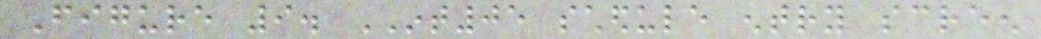Figure 9. INT05 schedule entry screen
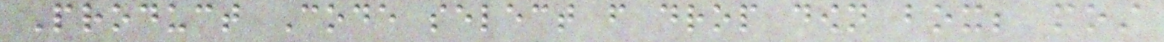Product Code select from drop down box; most
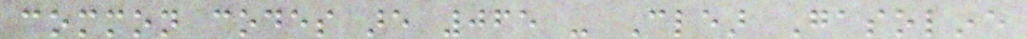common codes are 065 - Clear Gasoline
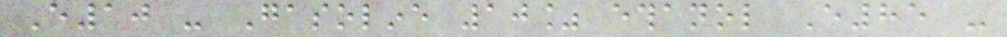E10 - Gasoline 10% ethanol E85 -
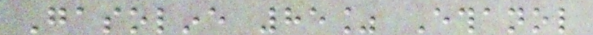Gasoline 85% Ethanol
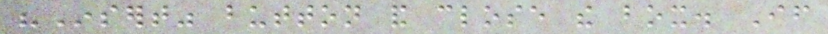"Insert" button and close the box. If
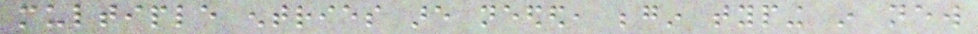multiple entries are needed, begin typing in new
